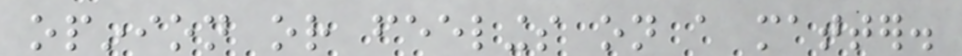opinion or feelings on a matter.
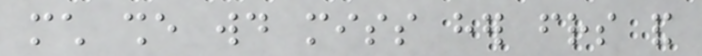much she would miss her friends and
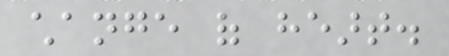change of heart.
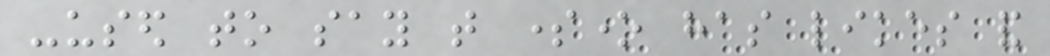-used to say that someone has likes and
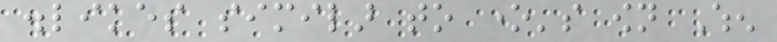dislikes similar to one's own When
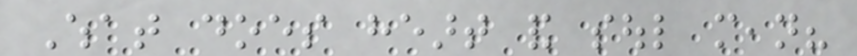What does heart and soul mean?
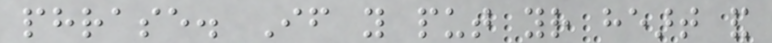phrase. If you put your heart and
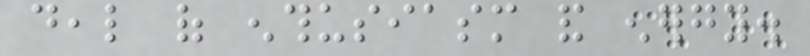deal of enthusiasm and energy.
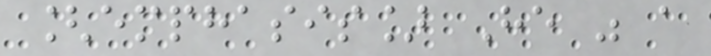[emphasis] He was a
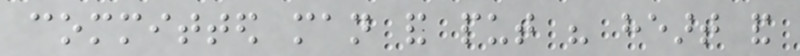committed man and put his heart and
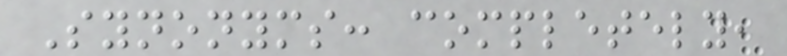Synonyms: completely,
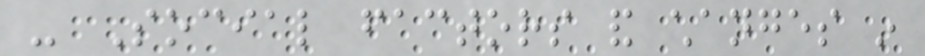- Social factors and changes in
